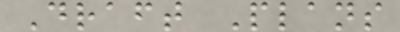Draft Plans
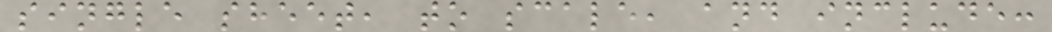single sheet, to scale, and include:
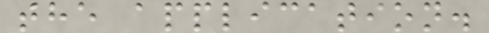the application.
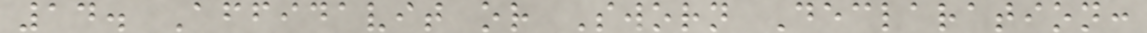14. Affidavit or Sworn Declaration:
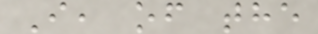I, of the
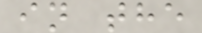in the
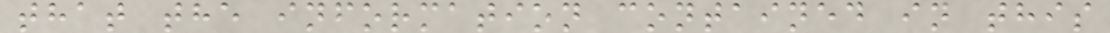that the information contained in this
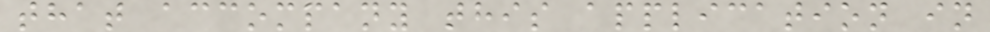that accompany this application in
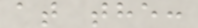at the:
